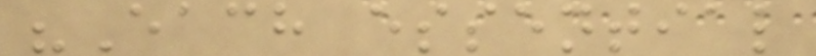"Each essential
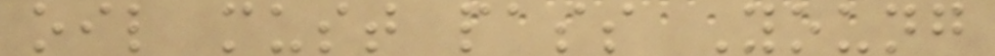oil must pass Young
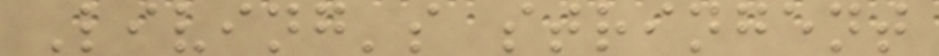Living's stringent
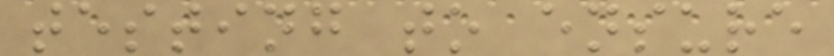testing to ensure
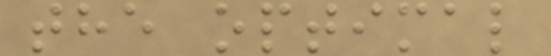the optimal
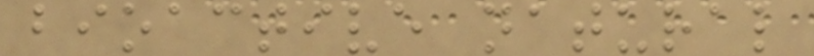bioactive natural
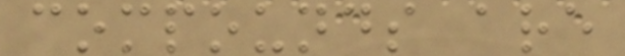compounds are
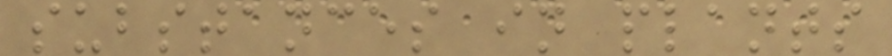substances in plants
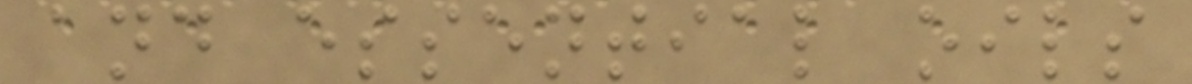and essential oils
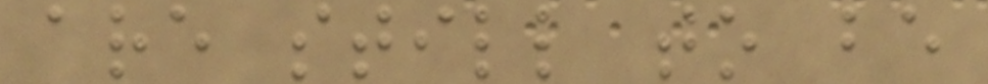are still to be
